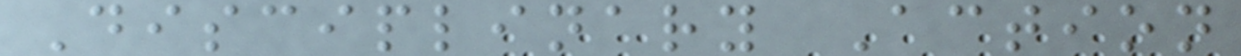Disciplinary Action
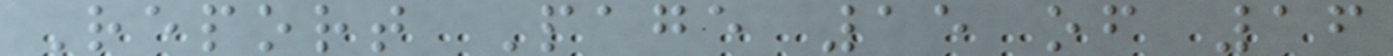Report Page 15 of 16
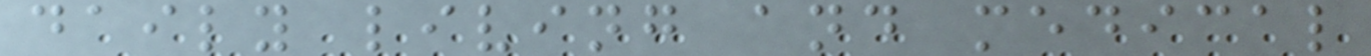daily living and medical
